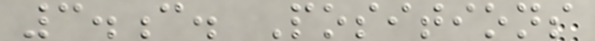3.c. Positions
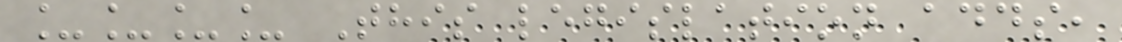____ This legislation adds,
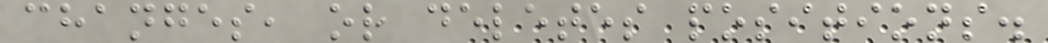changes, or deletes positions.
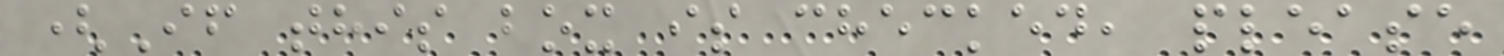(If this box is checked, please
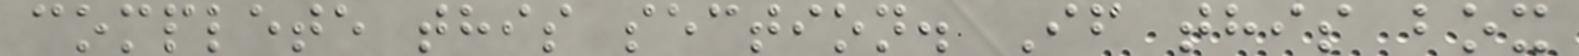complete this section. If this box
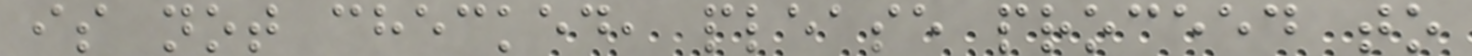is not checked, please proceed to
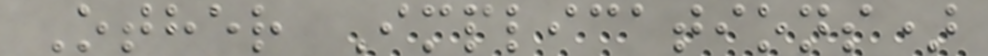Other Implications)
